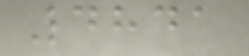4841
